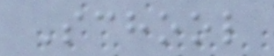School
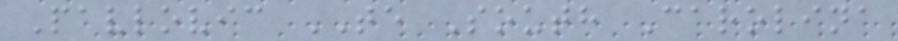Pavlovic TE South Carolina
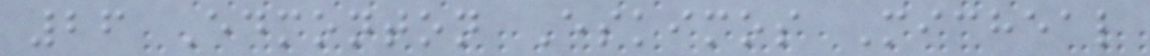26 Edmonton Eskimos Micheal
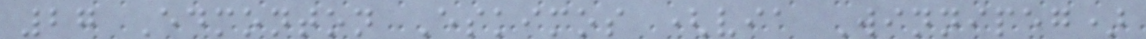27 Edmonton Eskimos (via Winnipeg)
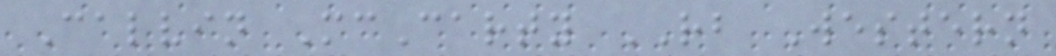Calvin McCarty RB Western
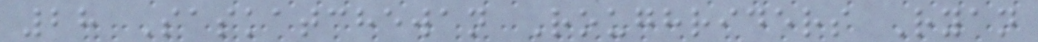28 Saskatchewan Roughriders Ryan
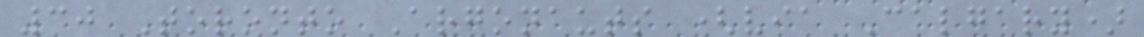30 Toronto Argonauts (via Calgary)
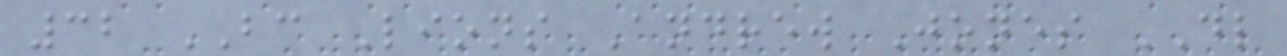32 BC Lions Andrew Jones DL
